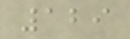129
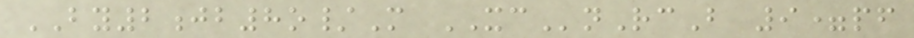BY2jb8o/M XCnRcB 9=pf
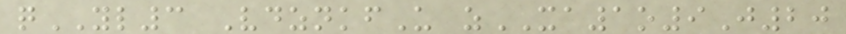qYL3 VdznkfU zXA1o9J20
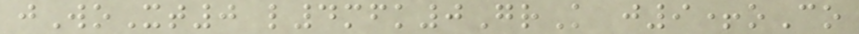jWoXt0 l4mfk0GrK j9+oCo
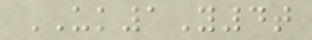UK1Y4t
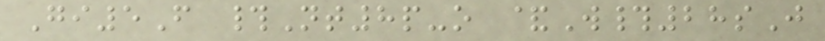Gi5F #Nt8p-o &W#28sJ
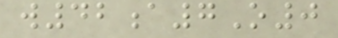w42a7O0
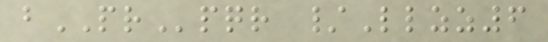bPRpqr /Llzz6
